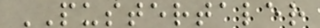PUSTERTALER
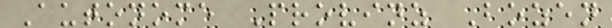Autonome Provinz Bozen
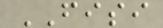FISI
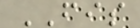FIS
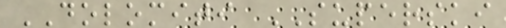DOLOMITI SUPERSKI
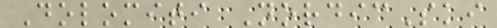Dolomiti NordicSki
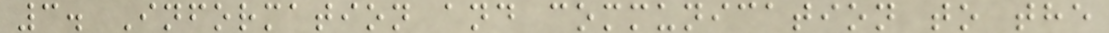3. Information and communication to the
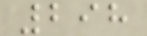298
